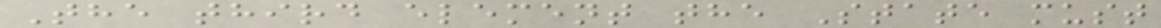The third element the State must
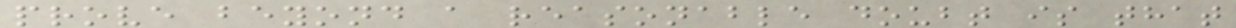prove beyond a reasonable doubt is that
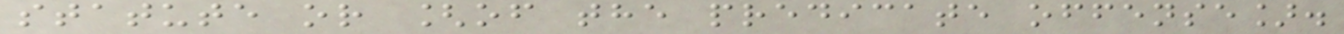statute or [of the predicate offense].
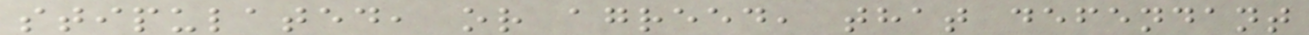stipulated, or agreed, that defendant
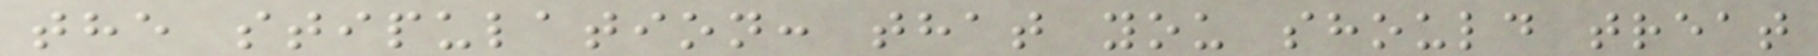the stipulation: that you should treat
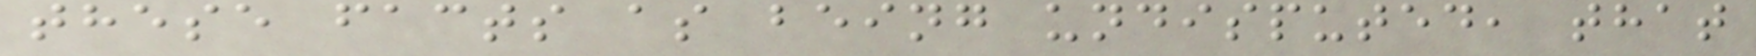these facts as being undisputed, that
